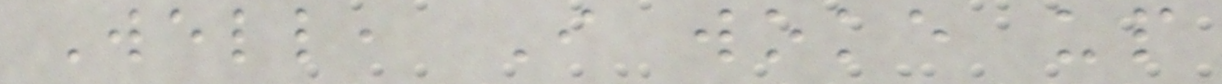Well, I woke up
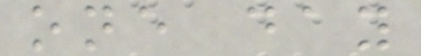one day
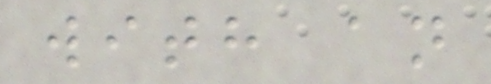with an
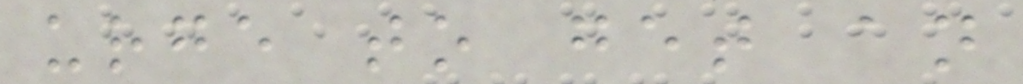urge to get an
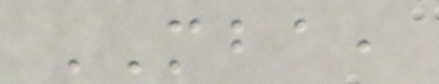MBA,
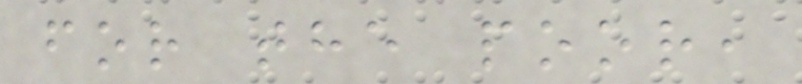for the poor,
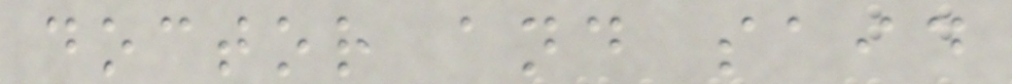doctor and said
